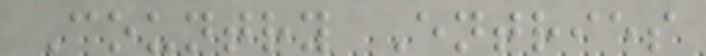Country Entries
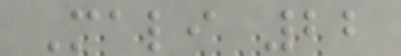Mali 22
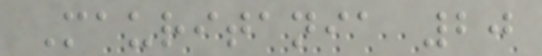Mauritania 20
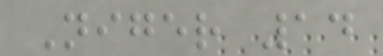Niger 14
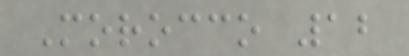Morocco 12
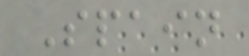Spain
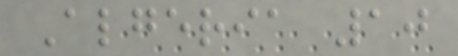Algeria 10
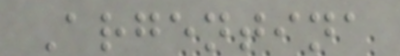Argentina
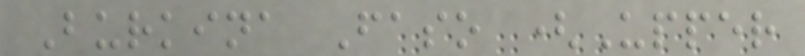Burkina Faso (Upper
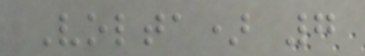Volta) 7
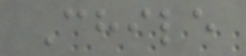Chile
